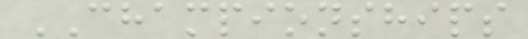CHAMPIONSHIPS
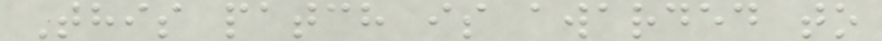This patch is awarded to
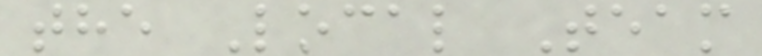the Local Team
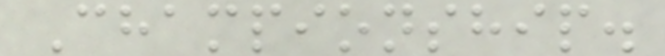Championship.
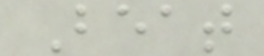Beat
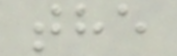the
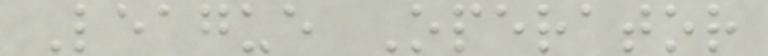League Operator
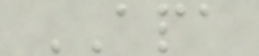APA
